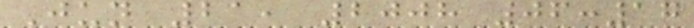Jun 21, 2008 06:17
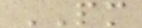PM
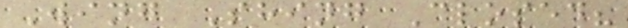Wing Shing Closed?
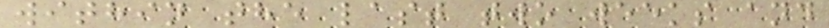within the last two weeks and
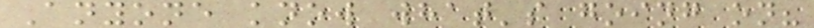Anyone know what's going on?
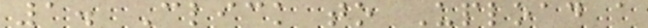1. Click to Upload a
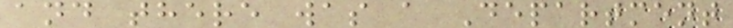and there was a Department
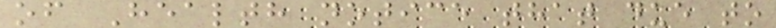of Health notice that due to
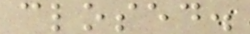closed.
